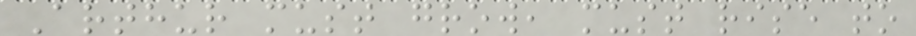Arthur must grow, must rise to
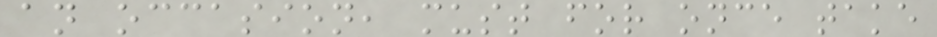an occasion, must for once take
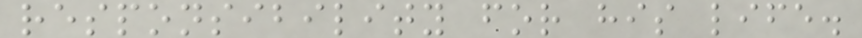responsibility for his life.
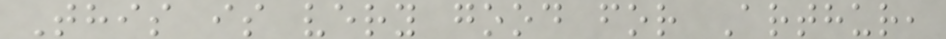This is very good for Arthur,
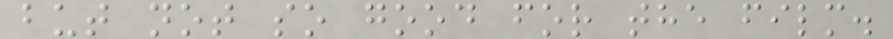but not so good for the film.
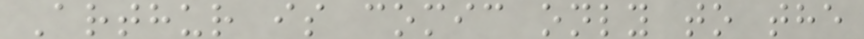Arthur is comic only to the
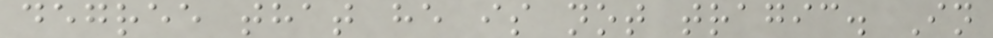degree that he is not tragic. In
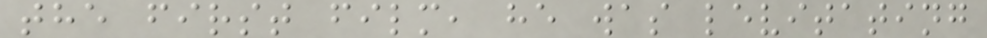the first film, he was levitating
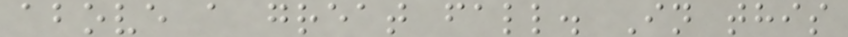above a great fall. In this
